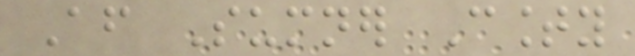After Sumner County
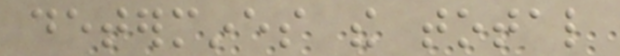determines the total
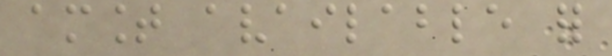amount available for
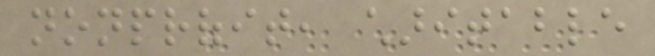nonprofit, charitable
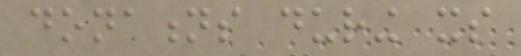donations during its
